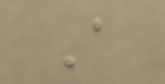A
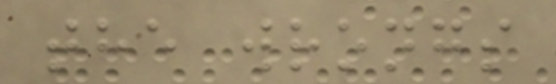the wrongs
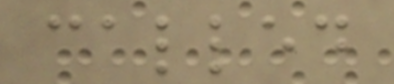called
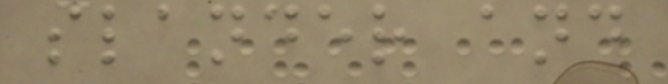slander and
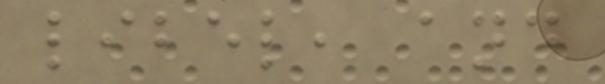libel, and
